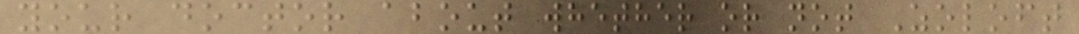your doctor about whether or not Zoloft
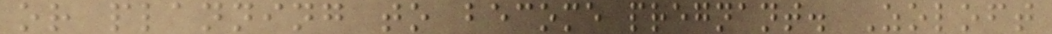or planning to become pregnant. Zoloft
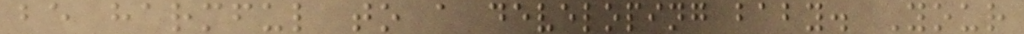be harmful to a developing baby. Your
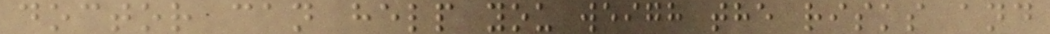doctor can help you weigh the risks and
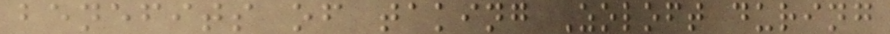benefits of taking Zoloft during
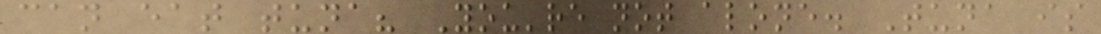can eat tuna? You're not alone. Tuna is
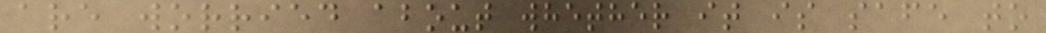are worried about whether it is safe to
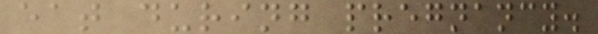eat during pregnancy.
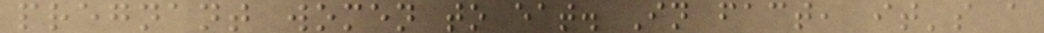pregnant women to eat. In fact, it's a
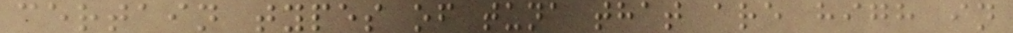certain types of tuna that are high in
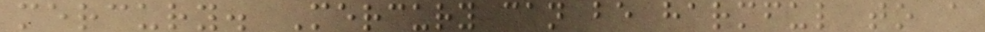mercury. Mercury can be harmful to a
